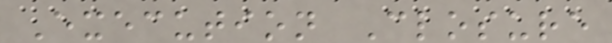Execution Closure
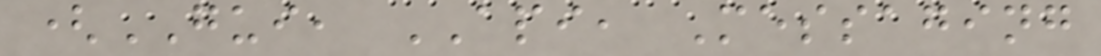(GUI, API, Messaging
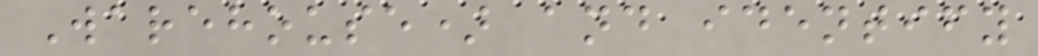Warehouse) and identify
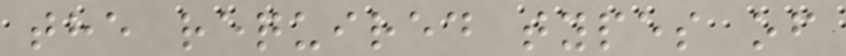the required types of
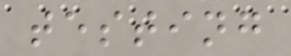testing
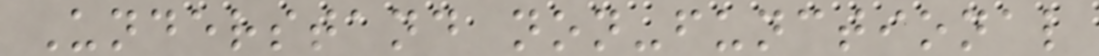Understand non-functional
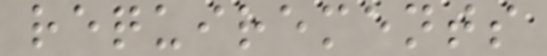requirements
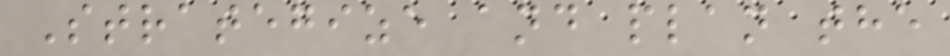Strategize and plan the
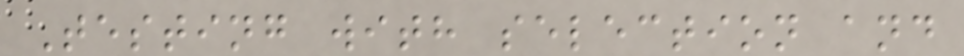Testing with selection and
